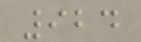924
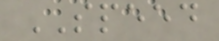SPEED
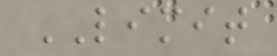LIMIT
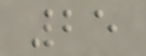25
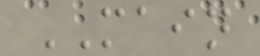MAIN
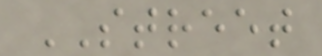STREET
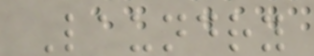Laundry
